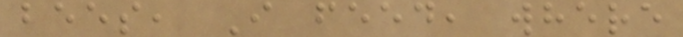bees, I feed, where
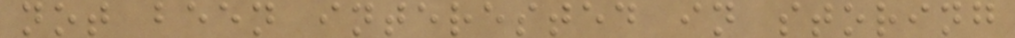not been interested in storing
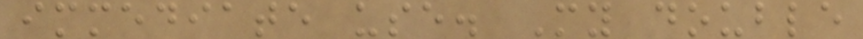immediate use. My double
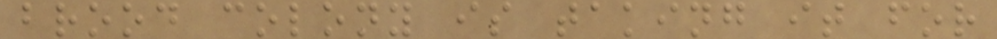brood colony is taking it for
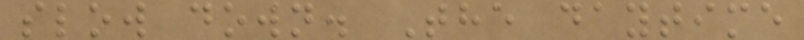slow down. The daytime
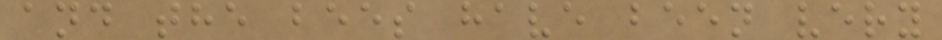and the bees have been very
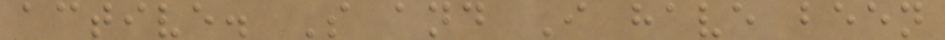active. S and I have been
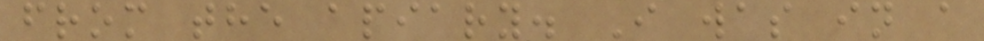from the apiary. I was in a
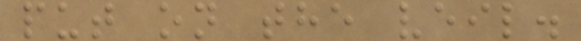put on the veil.
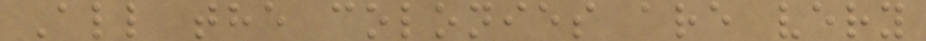All the colonies are very
